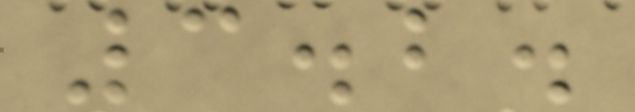3.2.
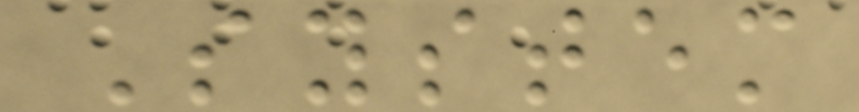System
